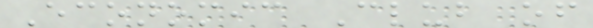Economic Club of
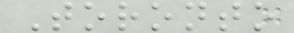Toronto
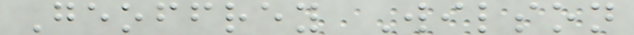Geoffrey Wilson
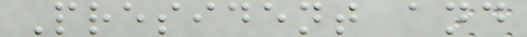President and
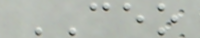CEO
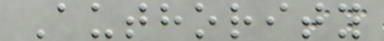Authority
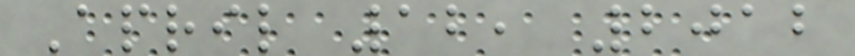April 12, 2012
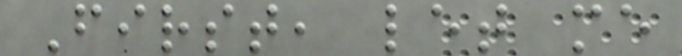First, let me
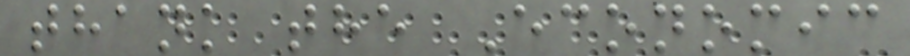thank the Economic
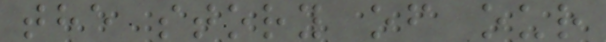the story of our
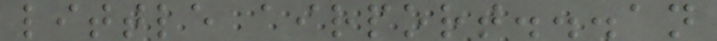little airport...an
